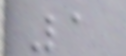1
